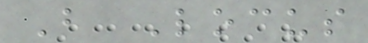B Locus
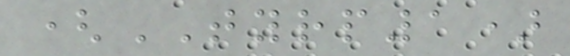(TYRP1)
